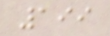199
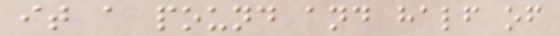it a pound and half of
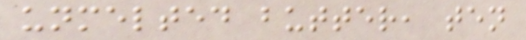unmelted butter, ten
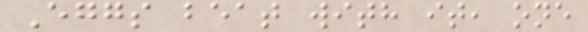Eggs beat with it, one
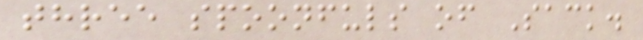three spoonfuls of Sack.
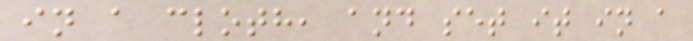in a cloth, and set it in a
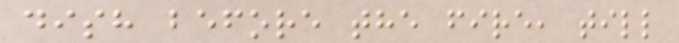dish before the fire, till
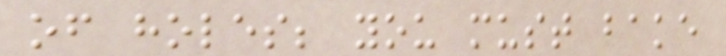of holes; you must bake
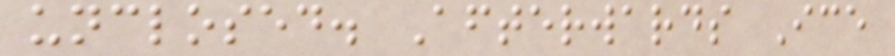unclosed. Afterwards Ice
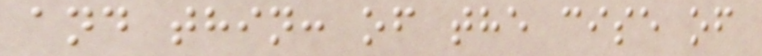and thin: of the cise of
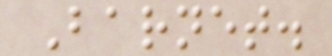Barnet.
